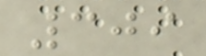309
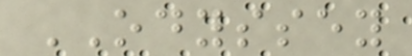ODYSSEY
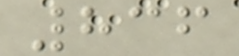836
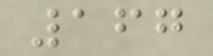167
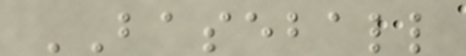BASEBALL
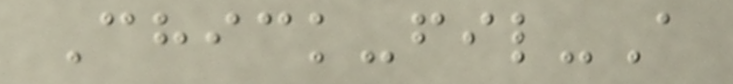Chick-fil-A
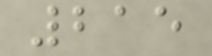215
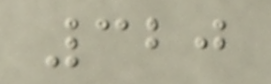320
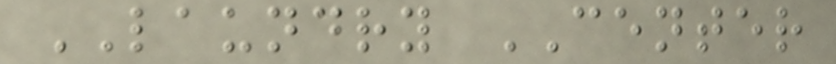LAUNDRY CENTER
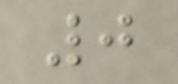0
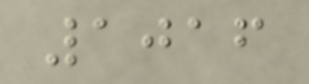1016
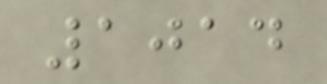1014
